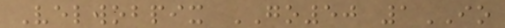Velwobpix GO50 1IO
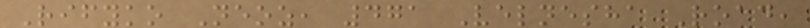Rifyko Neoz, 471 Velnesha Road,
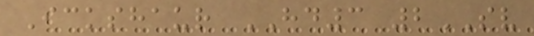Ickshaur HD3 2SV
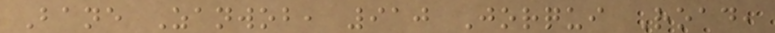Bane Zanwob, 910 Jorqui Road,
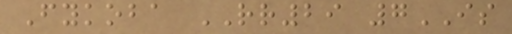Fykoba RR29 7IS
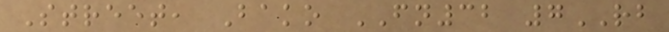Street, Bako FN32 7RB
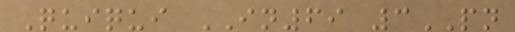Quiqui IN69 3PN
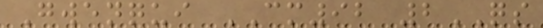Gwenqui CM92 2QS
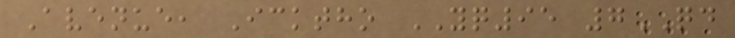Avenue, Icktho YQ95 7QD
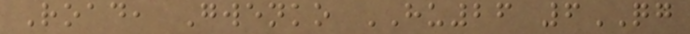Road, Gwenko HU26 6QG
